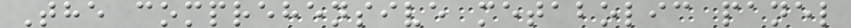The comprehensive metabolic panel
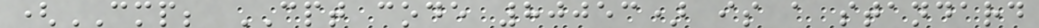(CMP; CPT code 80053) is a standard
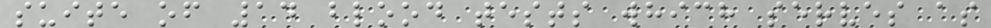suite of 14 blood tests which serves as
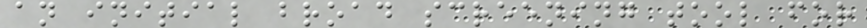an initial broad screening tool for
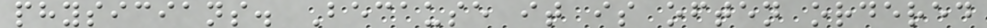physicians. Because it is often ordered
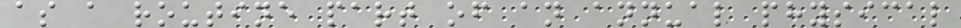as a routine part of an annual physical
